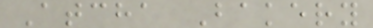Atcha Bakery
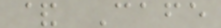& Cafe
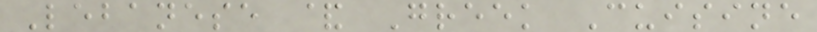Lebanese & Greek Cuisine
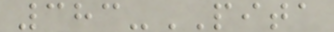383-PITA
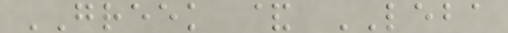GREEK & LEBA
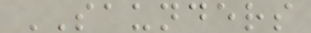SAUNDERS
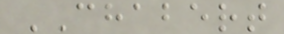CHABERT
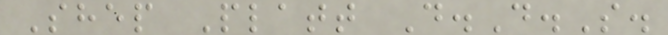Shep Platt D.D.S.
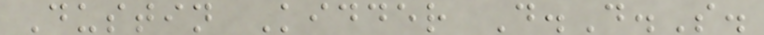Dustin Kidder D.D.S.
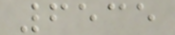6535
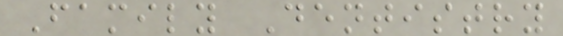Family Dentistry
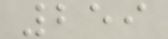259
